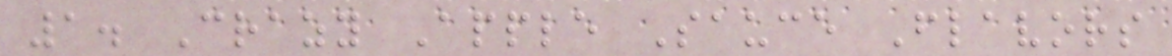1. Crazy Apple Sauce Flavors
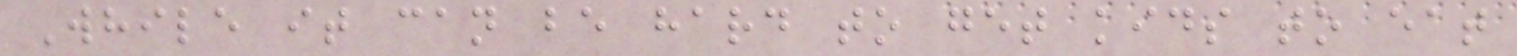While it can be hard to get kids to eat
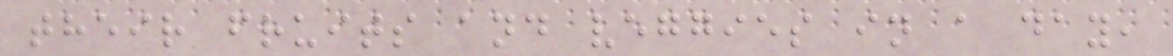their fruits and veggies in a day,
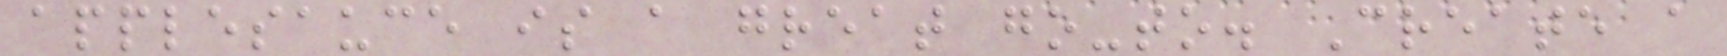applesauce is a great go-to. Create a
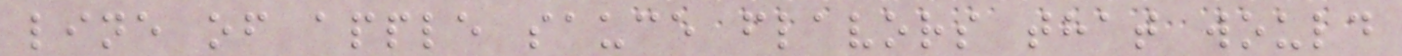line of apple sauce flavors that would
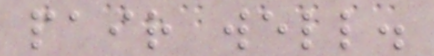pair well.
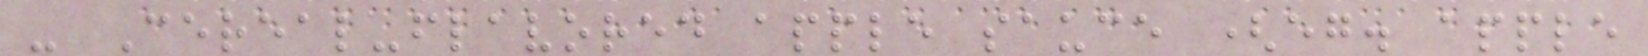- Cereal-flavored apple sauce (eg. apple
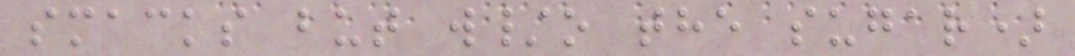smacks but w/o the sugar)
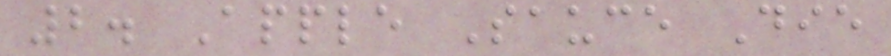2. Apple Sauce Die
